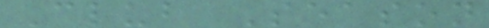Club Season
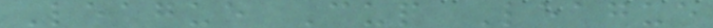League Cup League
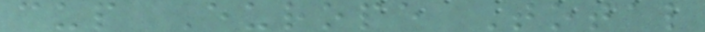cup Europe Total
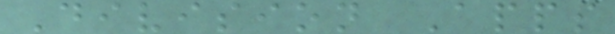Division Apps
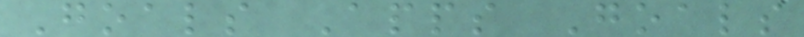Goals Apps Goals
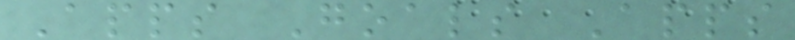Apps Goals Apps
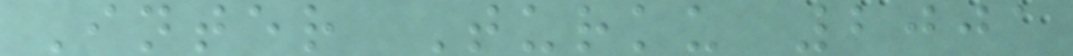Inter Turku 2001
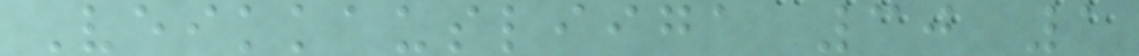Veikkausliiga 30 1
